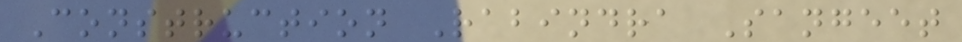Construction Rabindra Sangeet
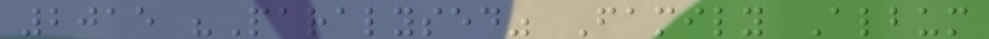2015 "Paralysed" Family Album
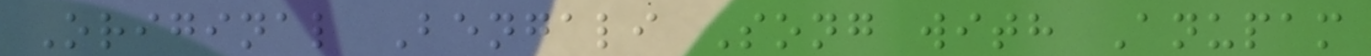Original Bengali Song with Anupam
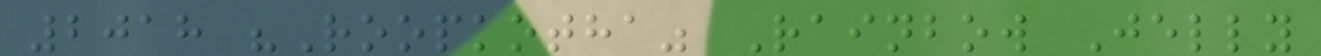2018 "Roopkotha" Rainbow Jelly
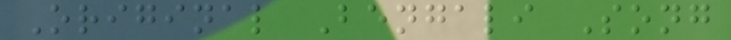Original Bengali Song
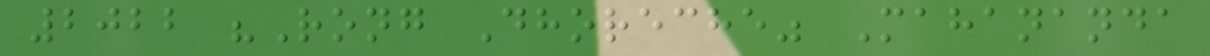2022 "Rong Dhoreche" Mahananda
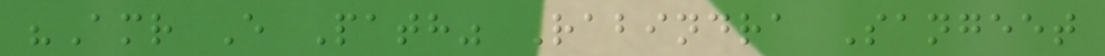"Amr E Path" Rabindra Sangeet
